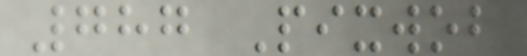787 Pixwob
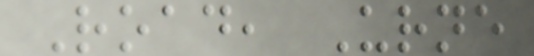Road, Urne
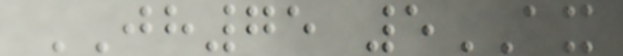JH75 5AX
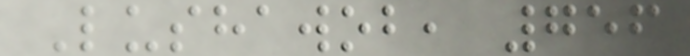Lushawob, 756
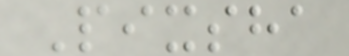Pixsha
